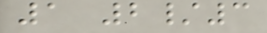1 2/3
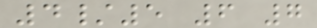4/5 6 7
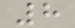8
